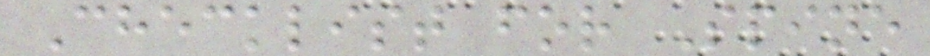Checklist for Spine
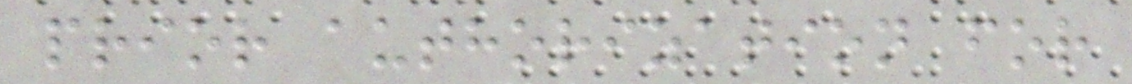prior authorization for
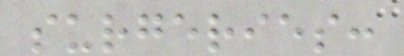surgeries:
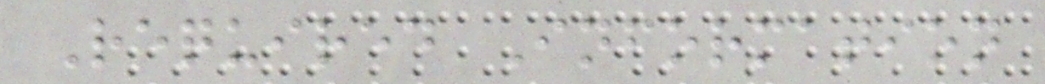Required Information
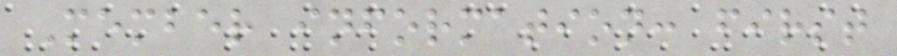Member information: first
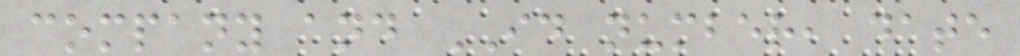company and ID number, date
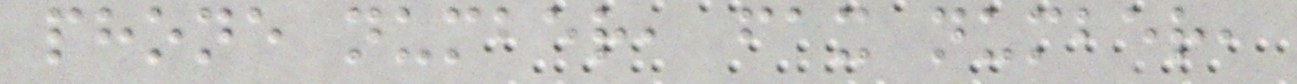phone number, fax number,
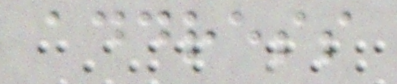address
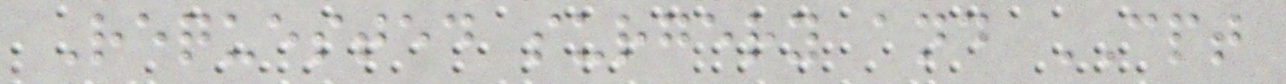Requested surgery and CPT
